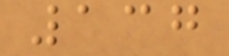137
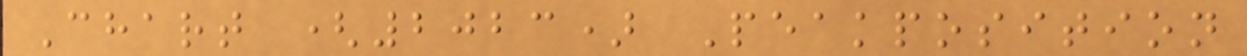Chart (2023) Peakposition
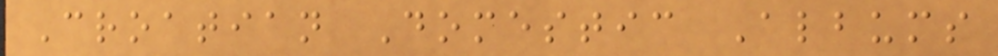Croatian Domestic Albums
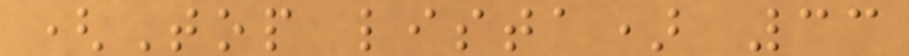(Top lista) 33
